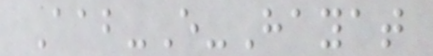Aab-E-Hayat
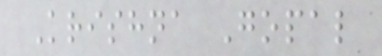Krishna Gopal
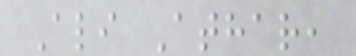Ali Athar,
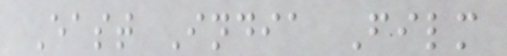East India Film
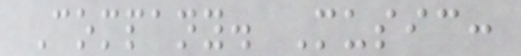Company. Music:
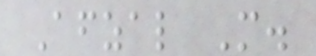Afzal M.
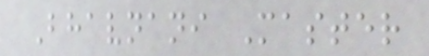Bhavnani Master
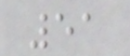51
